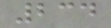234
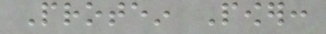Protein Power:
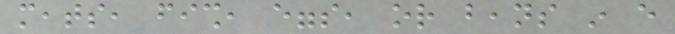meats, fish, eggs, or beans in every
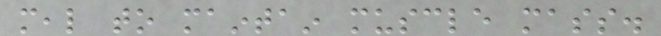meal to maintain muscle mass.
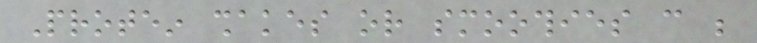Protein shakes or smoothies can be
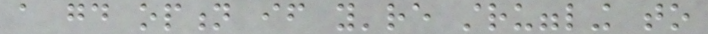a good option if you're struggling to
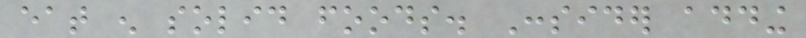eat enough solid foods. Consider adding
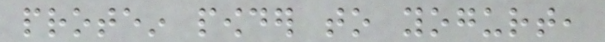protein powder to yogurt,
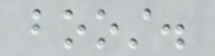boost.
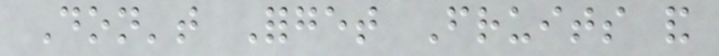Don't Forget Fruits and
